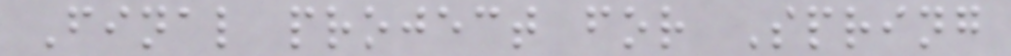Final project for Spring
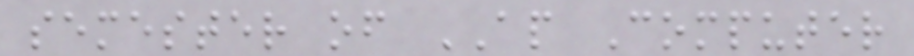semester of AP Computer
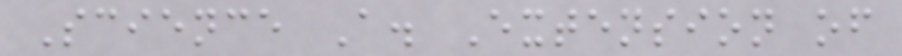Science A. Extension of
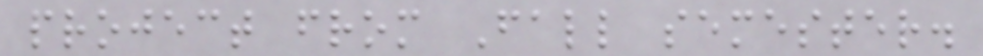project from Fall semester.
